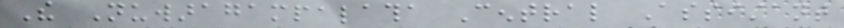The Nuwaragampalatha Central Assistant
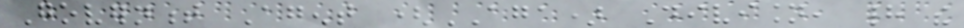Government Agent (AGA) Division, had the
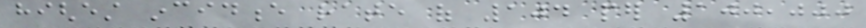highest incidence rate of 104 per 100,000
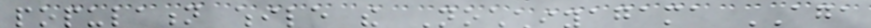population while the Nochchiyagama AGA
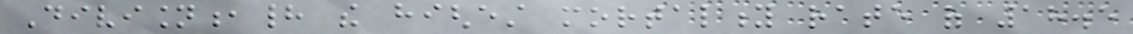Division,had the highest mortality rate of 18.5
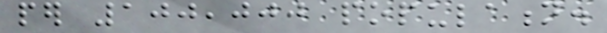per 100,000 population.
